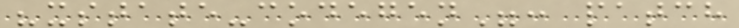"xstate-codegen": patch
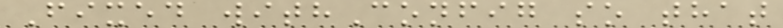Fixed withConfig so that
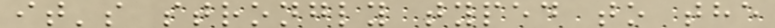it's strongly typed to the
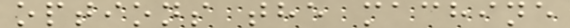options the machine
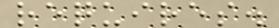requires.
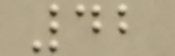42
